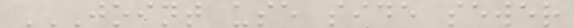JOINT USE SIDE SEWER
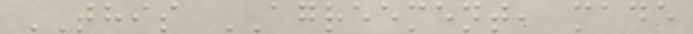THIS AGREEMENT, made
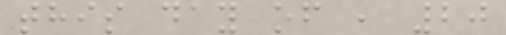this day of , 20
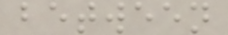between
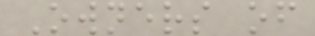Owners of
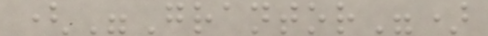("Grantor")
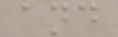and
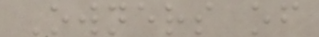Owners of
